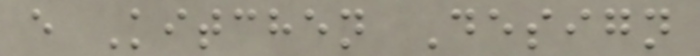e Kitchen Design
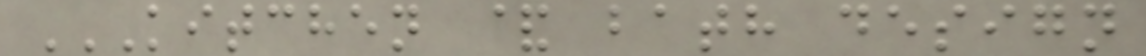KITCHEN & BATH DESIGN
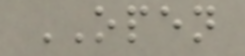OPEN
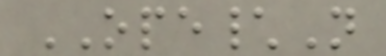OPE\N
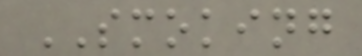SMOKING
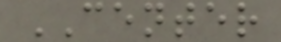CENTER
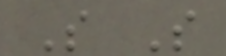S S
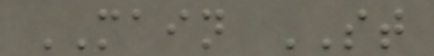MAIN ST
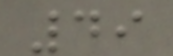49
